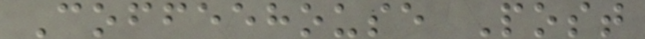Coffeehouse Post
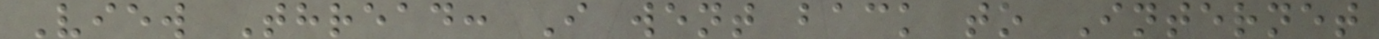View Thread: I went back to Internet
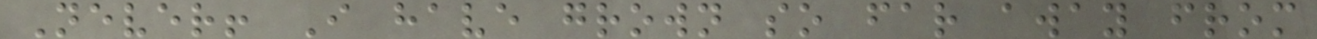Never! I have grown so far away from
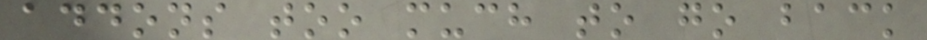addons too much to go back
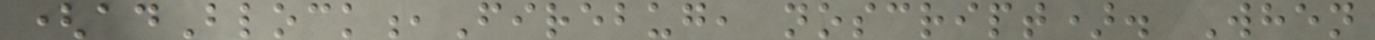(adBlock,Firebug, noscript). When
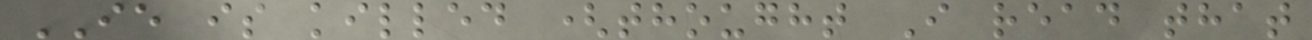IE is killed (thought I read that
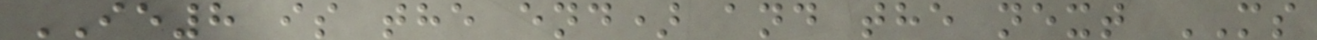IE8 is the end) and the next MS
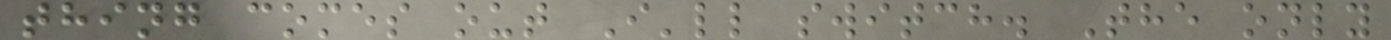thing comes out I'll switch. The only
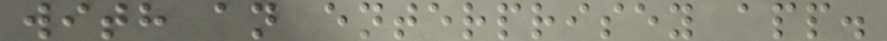with an enterprisey app.
